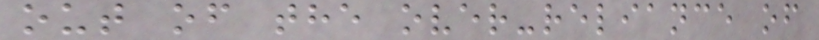out of the over-reliance of
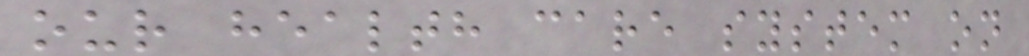our health care system on
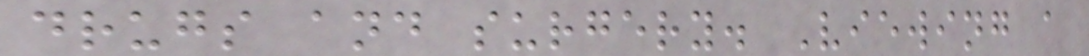drugs and surgery. Viewing a
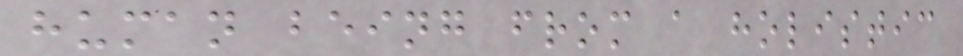human being from a holistic
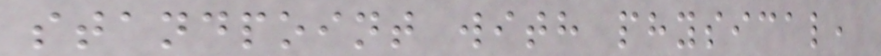standpoint with physical,
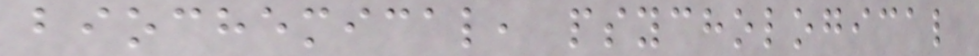biochemical, psychological
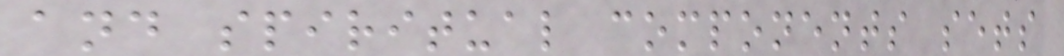and spiritual components sets
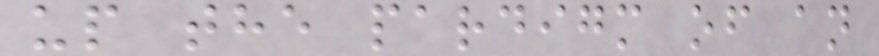up the pardigm of an
